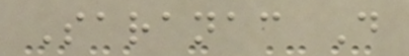Saranac D
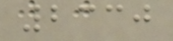2330
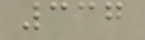337
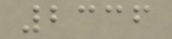2336
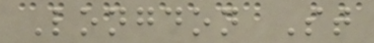Longdon St
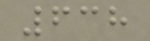638
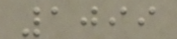1099
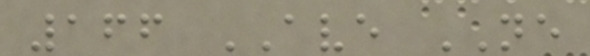166 AVE NE
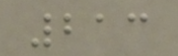213
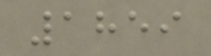1859
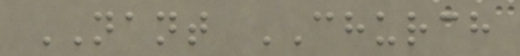NANT CHURCH
